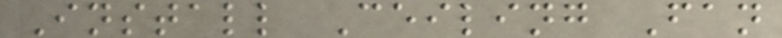Install Ceiling Fan
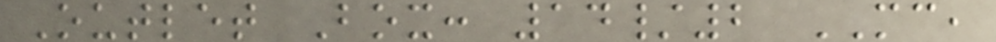Outlet Box: 14/2 MC,
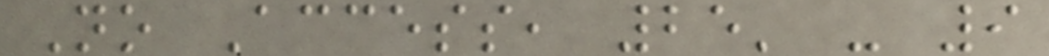No Access, 25' - 9
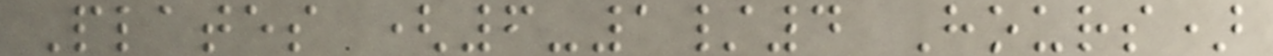Plates (6-1/4 Hours)
